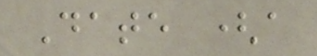Date (a
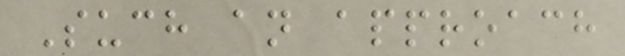Such an approach
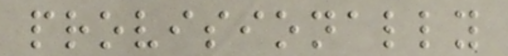provisionally
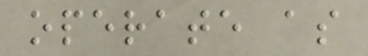operate as
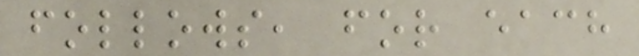follows, for each
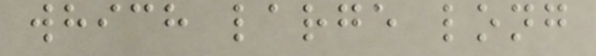which large long
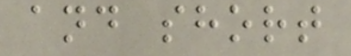and short
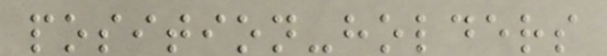position-holders
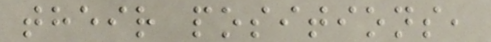their positions,
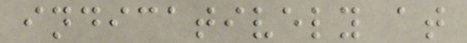indicatively at
